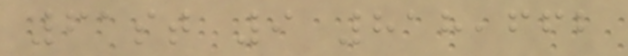61st 9 818,662
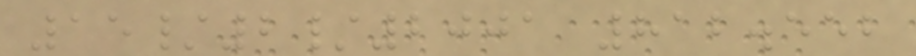15/2/2001 812.552
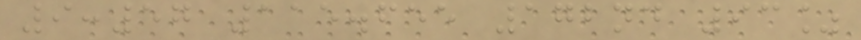9:57 115.655 172nd 93%
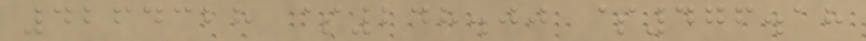4264328 $248.00 $476.18
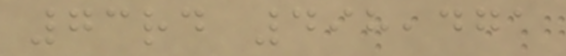73rd 498,471
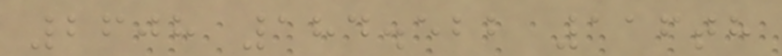2608 184.522 116th
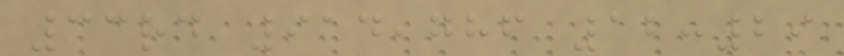33rd 914,786 12:29
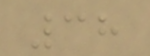38
